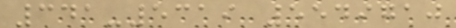341-5319 5549710
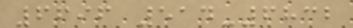6696 514-6832
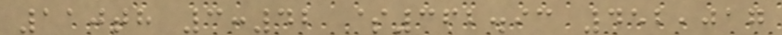110th 3:42 $362.93 452,017
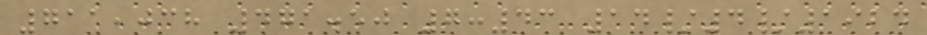711,038 471.50 7:43 14/4/1924
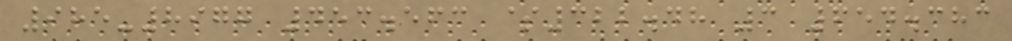985-8977 453.563 $322.48 3 654.383
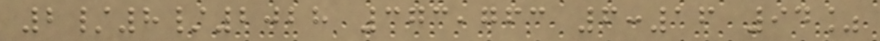2/8/2028 373,763 6:16 94%
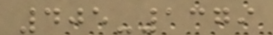405-1379
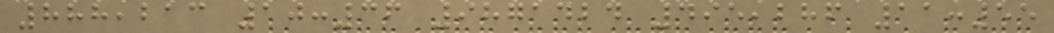888,213 10:36 9871424 495,286 11:55
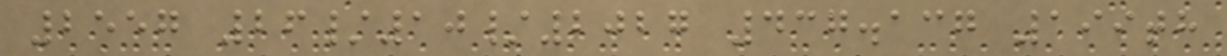2557 26/10/2027 437.137 199th
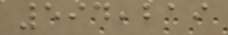594,219
